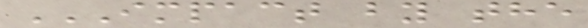IMPACT BY THE
